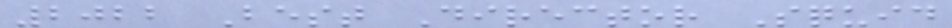2022 Best Director Squid
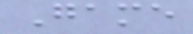Game
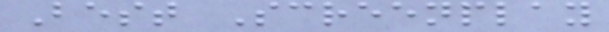Best Screenplay
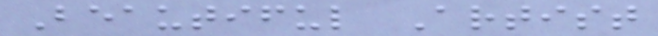Beautiful Artist
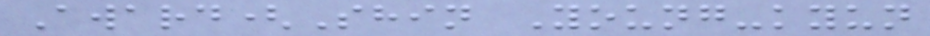Award(Shin Young-kyun
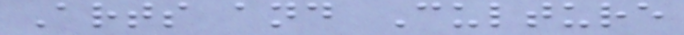Arts and Culture
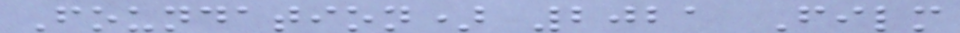Foundation) 2021 Film
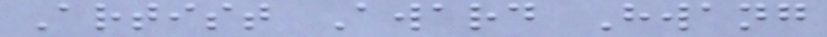Artist Award Hwang
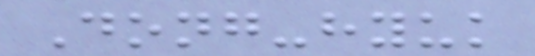Dong-hyuk
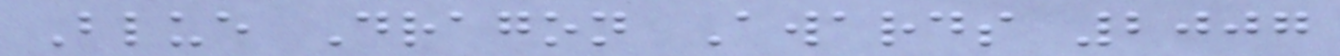Blue Dragon Awards 2007
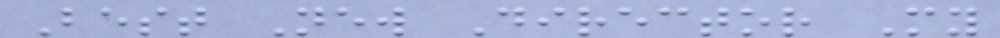Best New Director My
